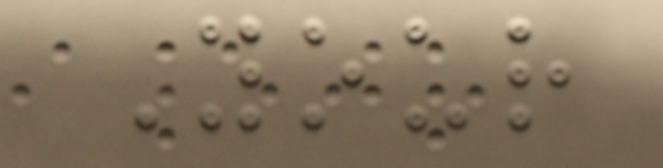Your
